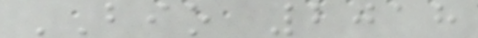BIO 2018
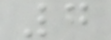7
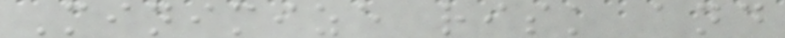Minimize risk and
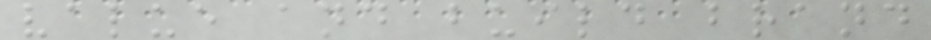value and build brand
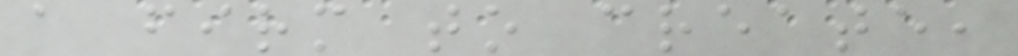a firm to create,
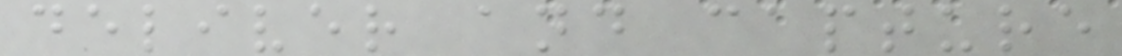deliver and capture
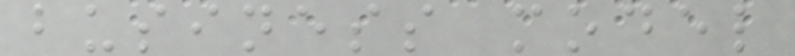business model
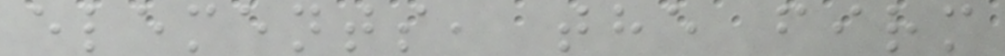elements, the firm
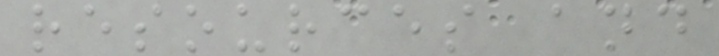resources and
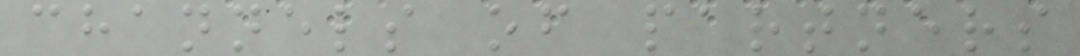channels of partners
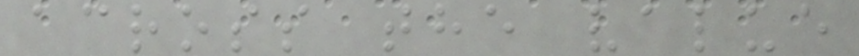across the value
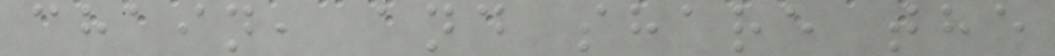chain, and share the
